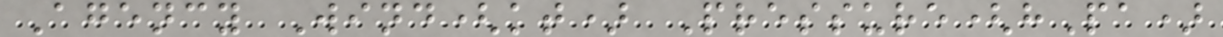Agency Wind(kt) Pressure(hPa)
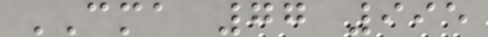CMA 77 995
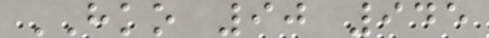HKO 90 945
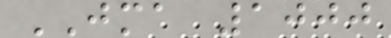JMA 1000
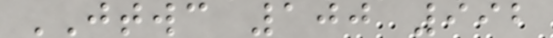JTWC 100 992
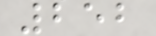252
